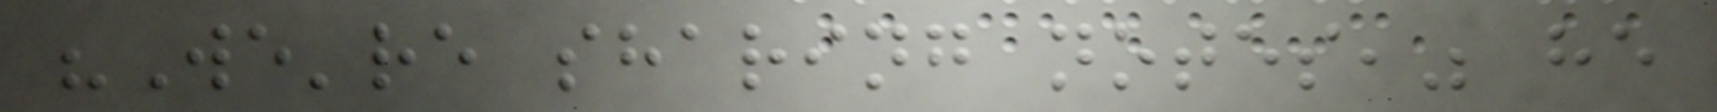"We're sharing notes," he
